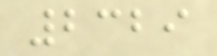2329
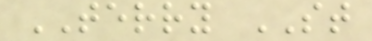TERRY ST
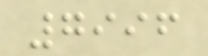7996
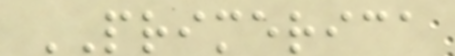PRIMERICA
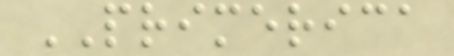PRIMERICA
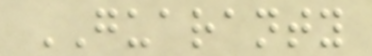GUARANTY
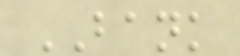BANK
